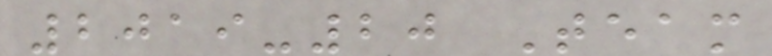2019-20 Team
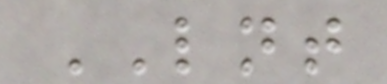LNT
